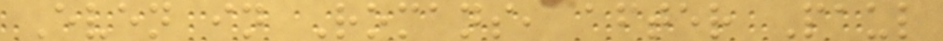Even in Romans, after Paul
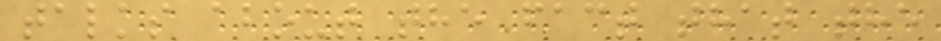talks about the fact that the
